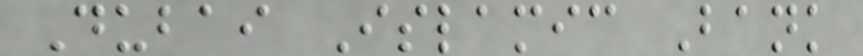Dubai Islamic Bank
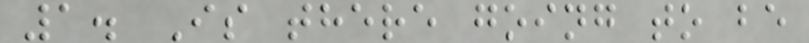1. Is there going to be
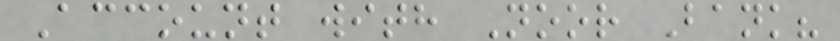Account with Noor Bank?
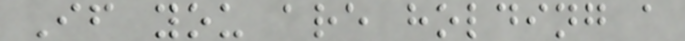If you are holding a
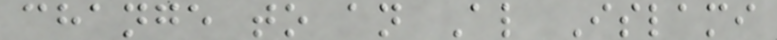change to an Al Islami
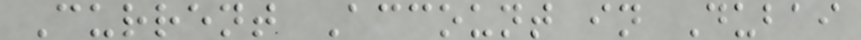Current Account in Dubai
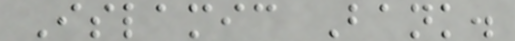Islamic Bank.
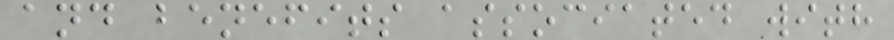and benefits associated with
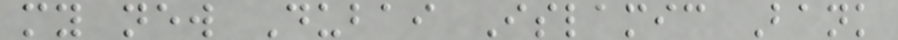my new Dubai Islamic Bank
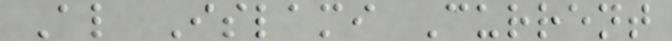Al Islami Current
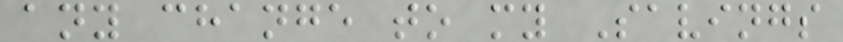any change to my Savings
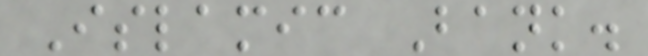Islamic Bank.
